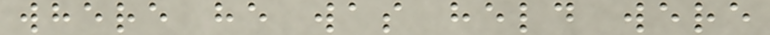where he was held were
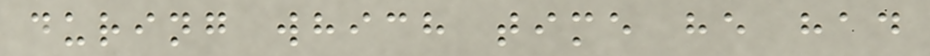during which time he had
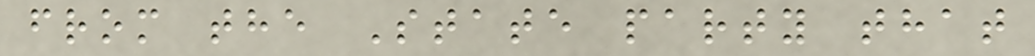from the State party that
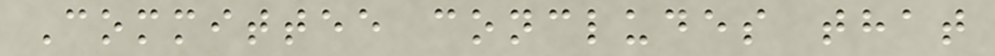Committee concludes that
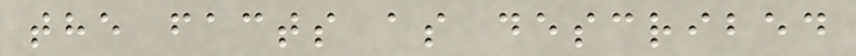the facts as described
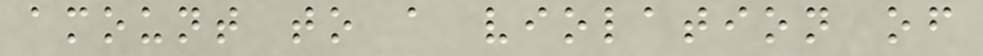amount to a violation of
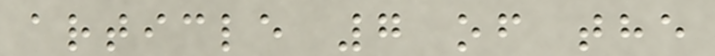article 7 of the
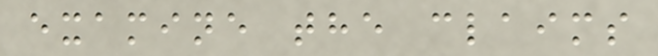examine the claims
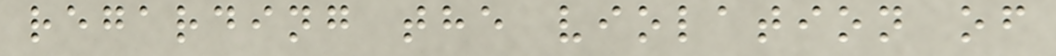regarding the violation of
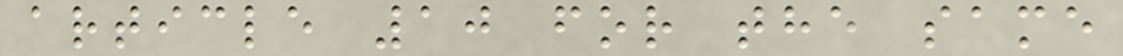article 10 for the same
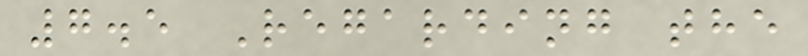7.5 Regarding the
